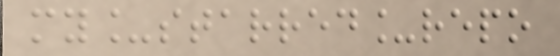my_starred_repo
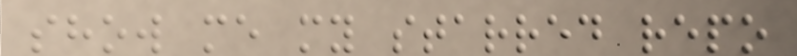show me my starred repo
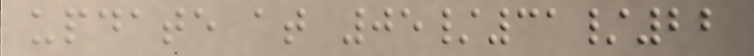update at 05/31/22
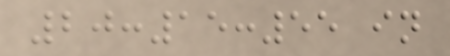20:15:55 in
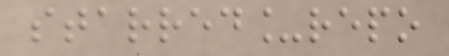starred_repo
